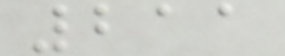211
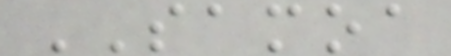SAMOA
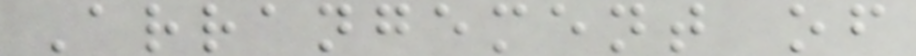Arrangement of
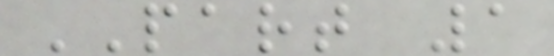PART 1
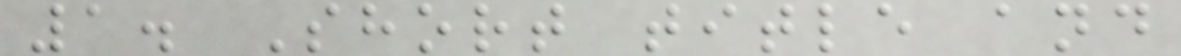1. Short title and
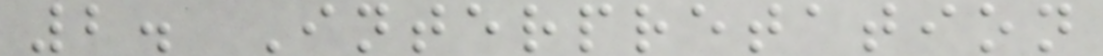2. Interpretation
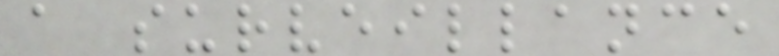a surveillance
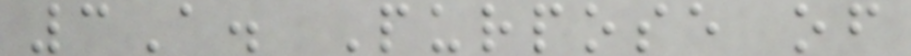3A. Purpose of
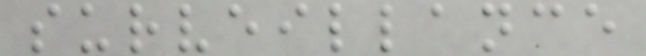surveillance
